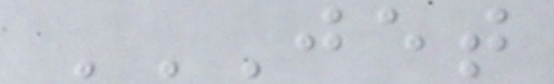JET
